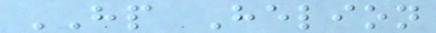HP Helion
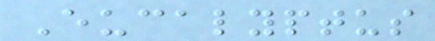Eucalyptus
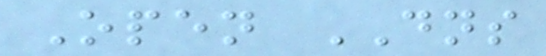Open DNS
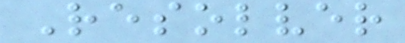Resolver
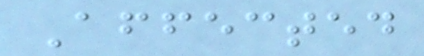Affected
